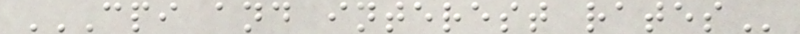CPI AND INTEREST RATES
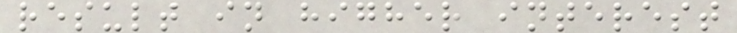result in higher interest
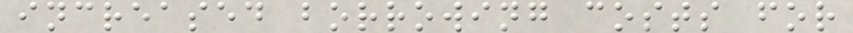increased borrowing costs for
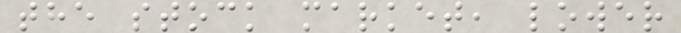the stock market, lower
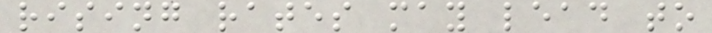rising rates may lead to
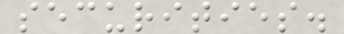securities.
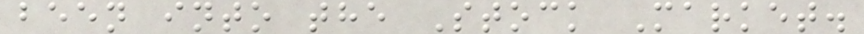been into the Stock Market.
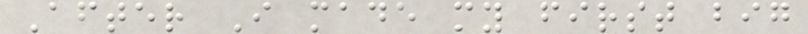After I made my first big
